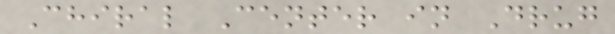Chiral Center in Drug
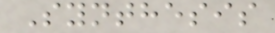Synthesis
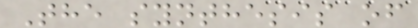The synthesis of
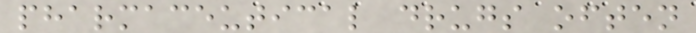pharmaceutical drugs often
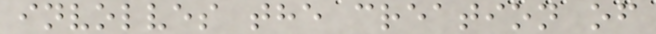involves the creation of
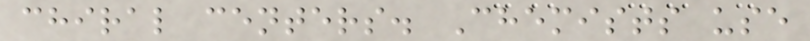chiral centers. Chemists use
